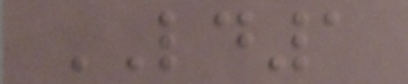LD1
